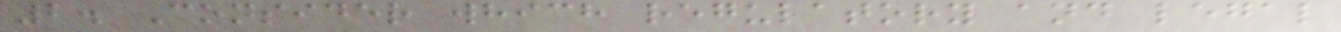2. Consider which regulatory and legal
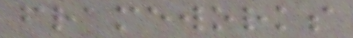frameworks
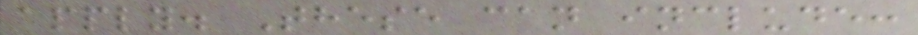apply. These can include:
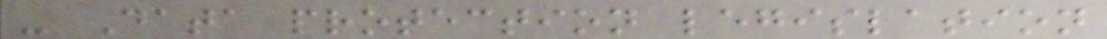- Data protection legislation
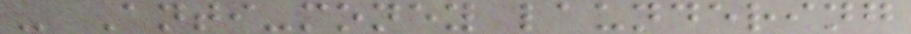- Anti-money laundering
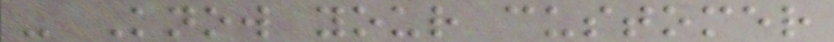- Know your customer
